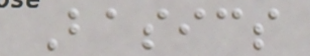Basics
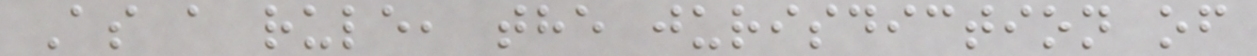As a rule, the jurisdiction of
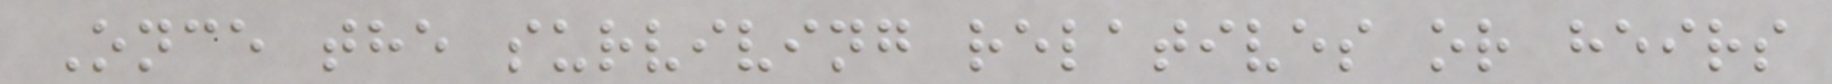Once the surviving relatives or heirs
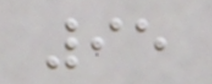95
